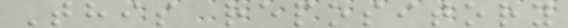This repository
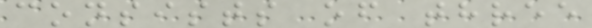consists of three
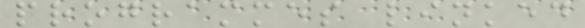programmes linked
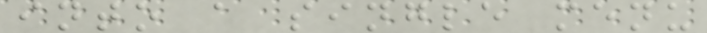into a single menu
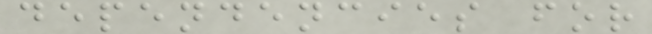dependencies for
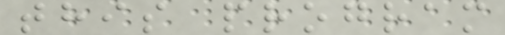this program
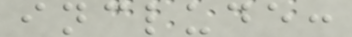include:
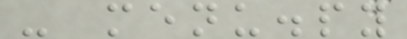- menu.py
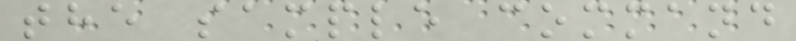the sample command
